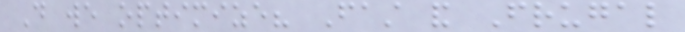Do we optimize? Fast and Frugal
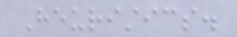Heuristics.
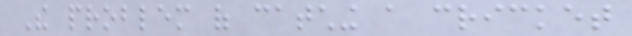The problem of catching a cricket
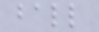ball
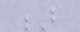B
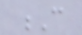C
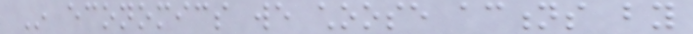In economics we choose actions by
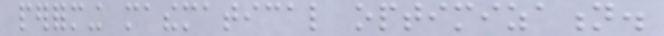performing mathematical optimization.
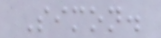Simon.
